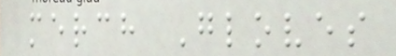merch Gloves
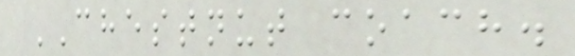CHESTNUT coach.
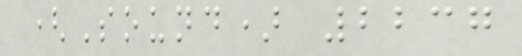(Sound) 2237
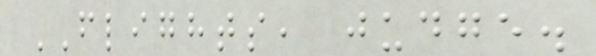FLIGHTS, judge.
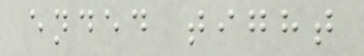ended tight
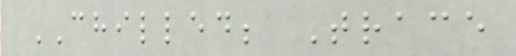CHILLED; Trace
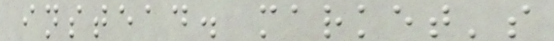instead. market's
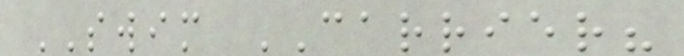SWIM CARRIER?
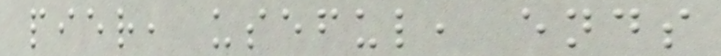pier, useful, ends
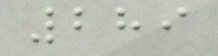289
